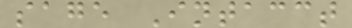sage Intacct
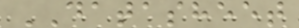DATASHEET
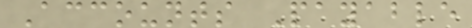Accounts Payable
